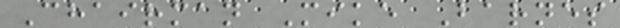Chairman Mike Barnes
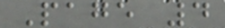Page 4
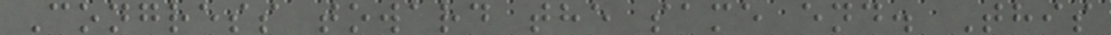Congress toward the same end. This
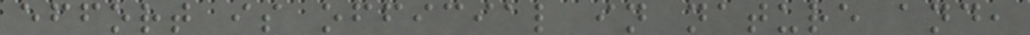effort is official in nature and,
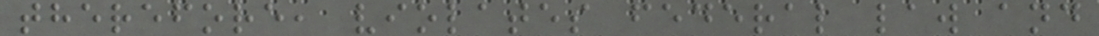therefore, violates federal law and
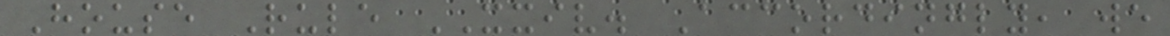House Rule XXIV. Accordingly, we
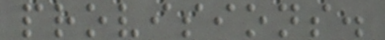provisions.
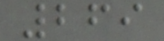269
